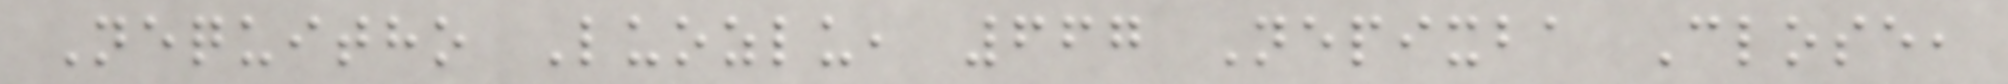Nequitho Luozlu, 667 Nepixba Close,
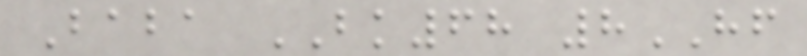Baba BK68 8HF
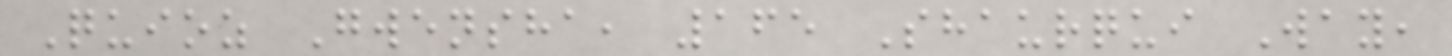Quioz Gwensha, 165 Shaurqui Way,
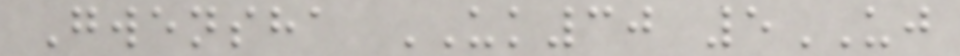Gwensha UK30 5UJ
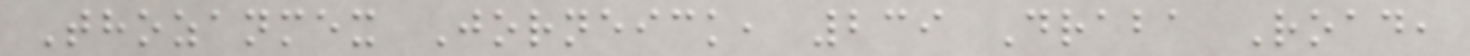Thozanmex Jorneick, 239 Draba Road,
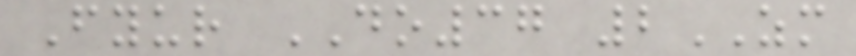Fyur DO37 2ZM
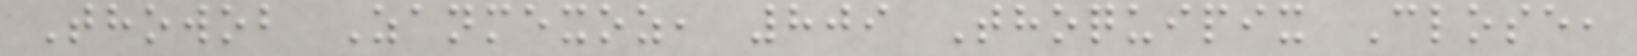Thowob Zanmexoz, 809 Thoquipix Close,
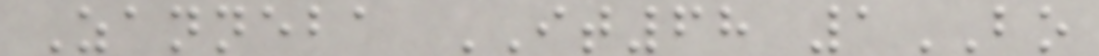Zanneba IT68 1BO
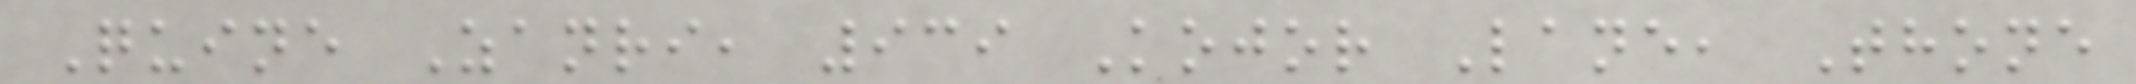Quine Zanri, 939 Kojor Lane, Thone
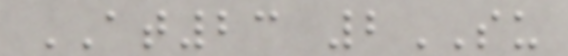AT23 2SU
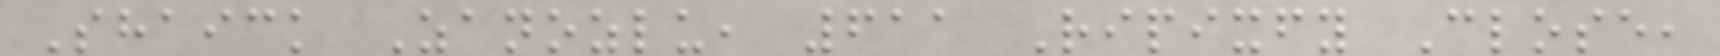Shaick Zanozlu, 611 Ripixfy Close,
